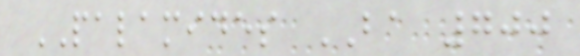PALAMIDES BA 700
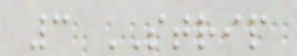3 STRIP
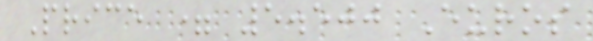Price = 5.500 Euros
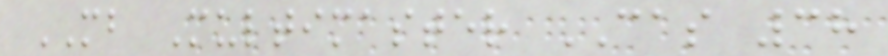MB Multimaster CAS 38
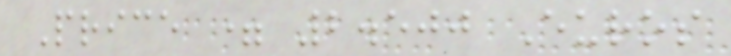Price = 2.500 Euros
